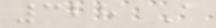328 A
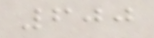600
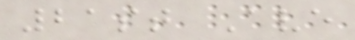21st Ave
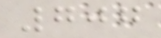707
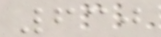630
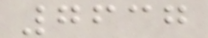7637
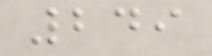249
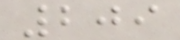209
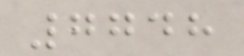7748
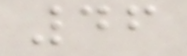46
